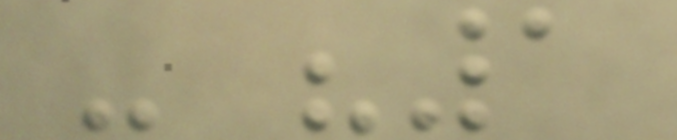- "1
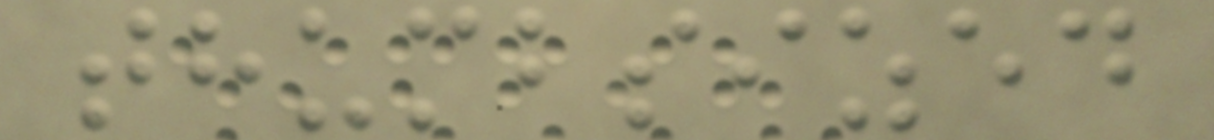thumbsized
